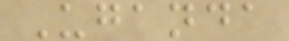Uganda
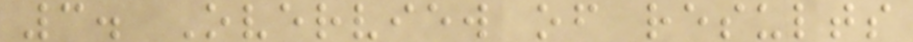3. Overview of results
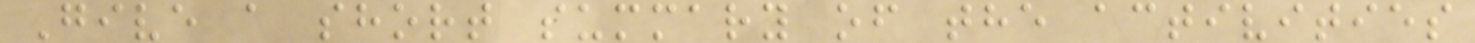Give a short summary of the activities
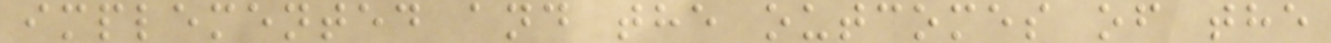implemented and the outcomes of the
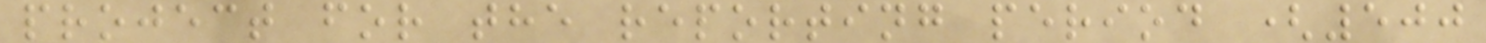project for the reporting period (500
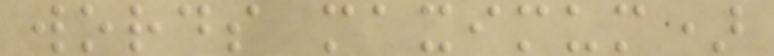words maximum)
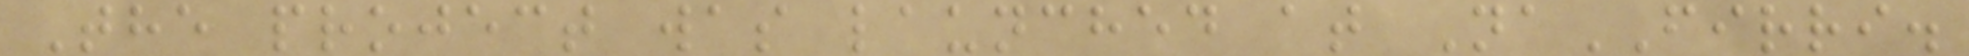The project was launched at NaFIRRI.
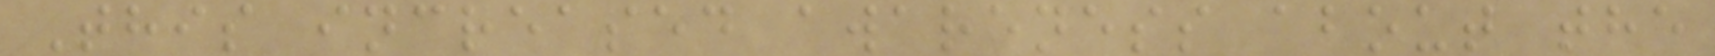This increased awareness about the
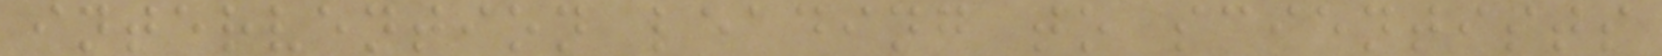intervention leading to scientists
